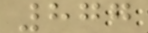877
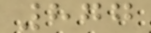877
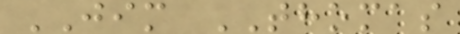JIM THOMAS
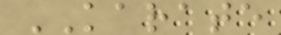KARATE
